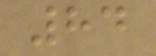84
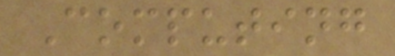Computing
